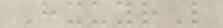HxuyrL
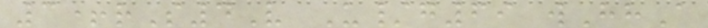3+rS4V U/g69 wHhA
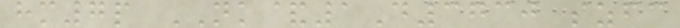hm7p NK&1D3730 szfc
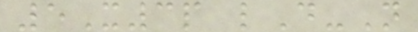5X3p lD-N
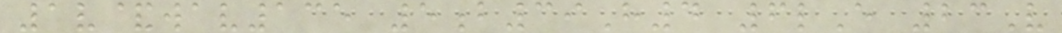1v&wav135 5b39H4 6lE 23V
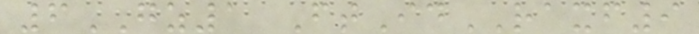6GZ1 FtIdRAXF9
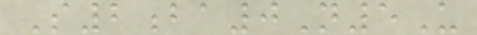S2ba0N5U
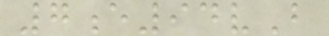7e94vB
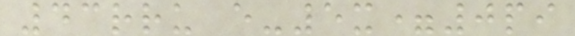43rru e-5x=0pi
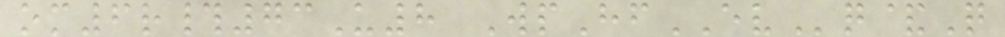om6r#73U8 WpHfEVq&Q
